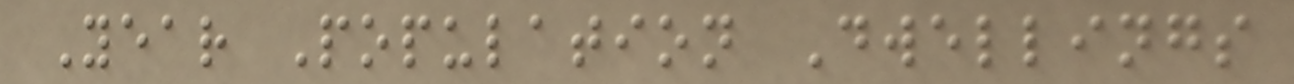Year Population Dwellings
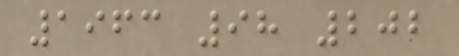1963 98 202
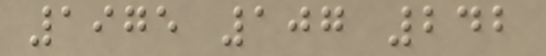1975 107 242
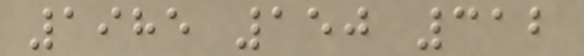1985 150 312
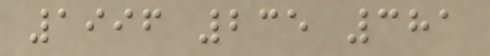1996 235 381
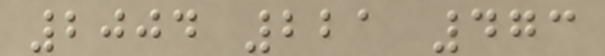2004 221 473
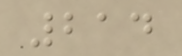214
